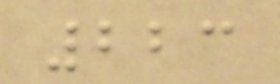223
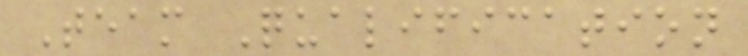Team Qualification
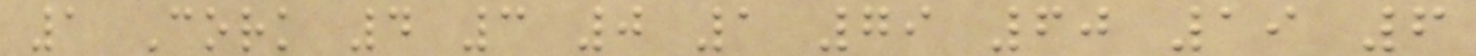1 Cork 4 3 0 1 79 60 19 6
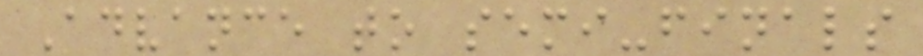Advance to semi-finals
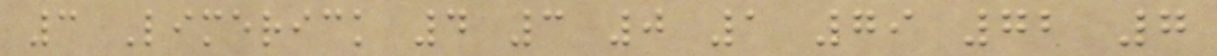3 Limerick 4 3 0 1 79 72 7
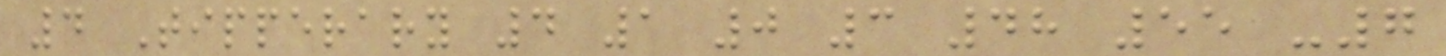4 Tipperary 4 1 0 3 48 55 -7
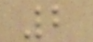2
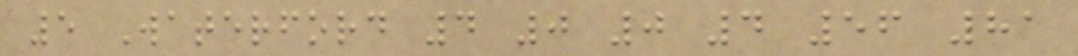5 Waterford 4 0 0 4 56 81
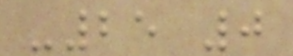-25 0
